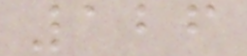126
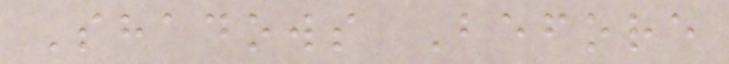Shadows Before
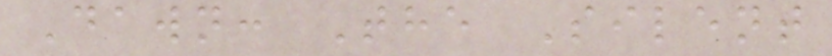Dawn: The Silent
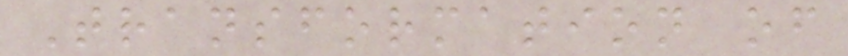Transformation of
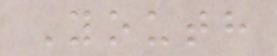Youth
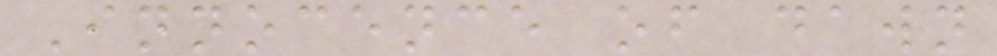Innocence of dawn
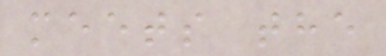meets the
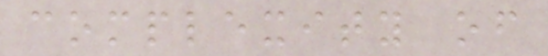complexity of
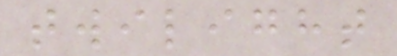twilight
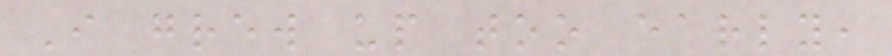I grew up too early,
